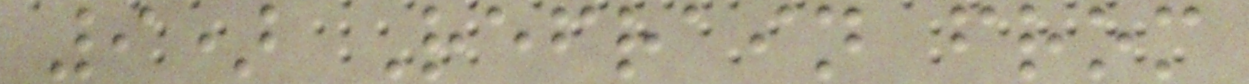9) Refrain from
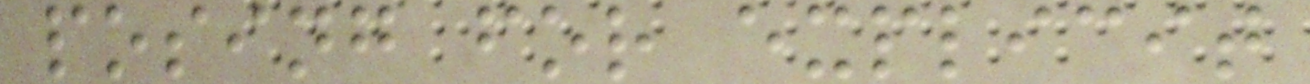posing for explicit
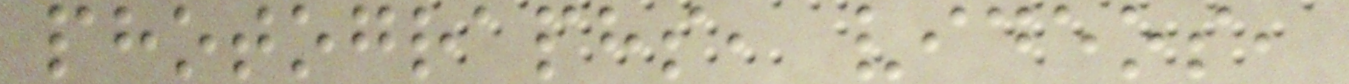photographs, videos,
